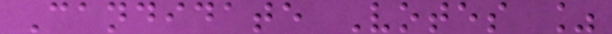Candidate Votes %
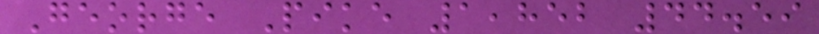George Pike 1,852 44.59
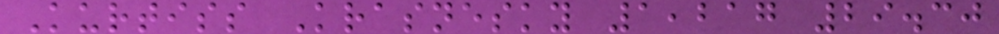Kurtiss Krasnesky 1,217 29.30
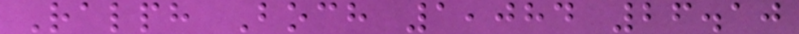Ralph Boch 1,084 26.10
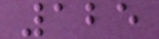125
